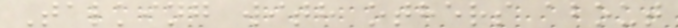Talking with others about
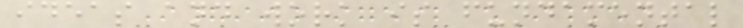ideas and work is fundamental
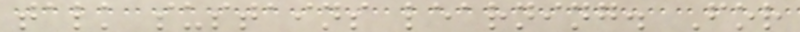talk sustains learning. For
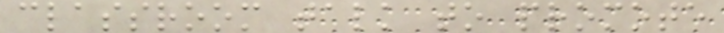classroom talk to promote
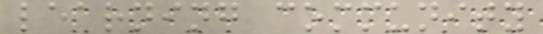learning community
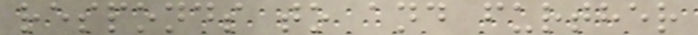responds to and further
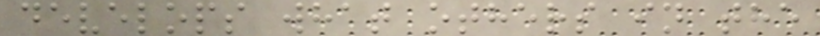develops what others in the
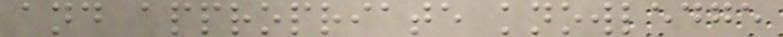and appropriate knowledge
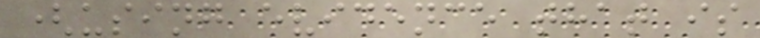(using evidence that is
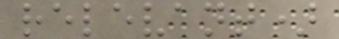relevant)
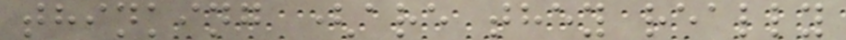thinking (are they really
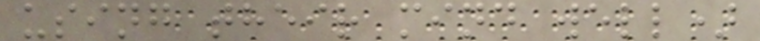using their mind well)
